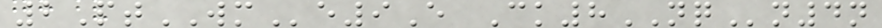2PtWMe9E Ck8NQn4n
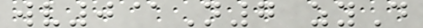wv0@N7 zyD
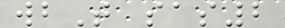wbT sas2
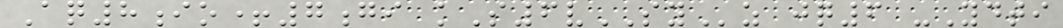Aq8io+7gi kS6vSYz jq6 -Ydti
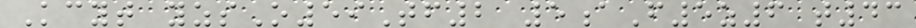Kcyt yzsO59Tf2 5aF5z6 t43
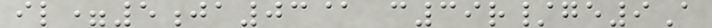il=5ja03@ c39r/ge9A
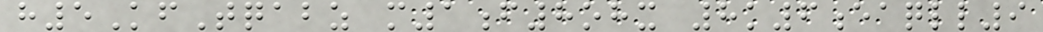h5KfTqabz m1f8ohx 8k6eaqll9
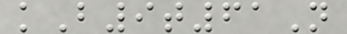kB9t61N
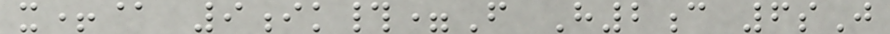x+@ 9ik#=F H2c 6sJ
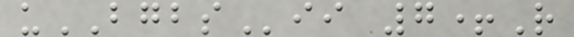uBGBSii 7+R
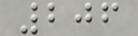206
